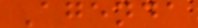Agenda
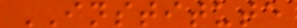INSTITUTE
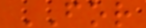FOR
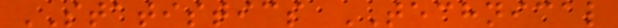STATISTICS TECHNICAL
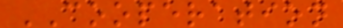COOPERATION
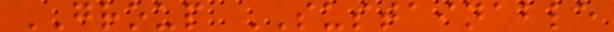GROUP SUSTAINABLE
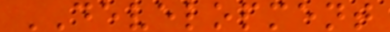DEVELOPMENT
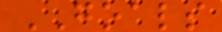GOALS
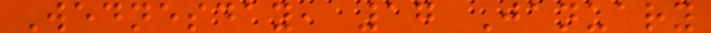Wednesday, 17 January
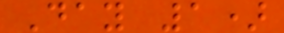Day 1)
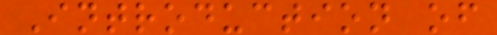Introduction of
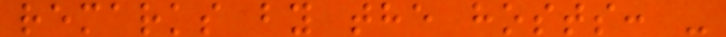remarks by the hosts: -
